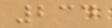234
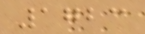1723
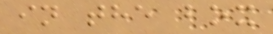in the box
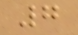7
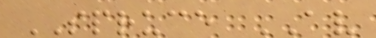SPRUCE AV
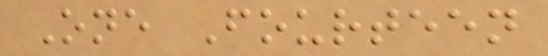One Fourteen
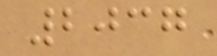2037
